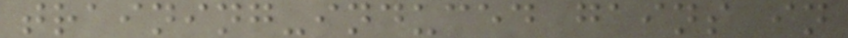training-induced gains in
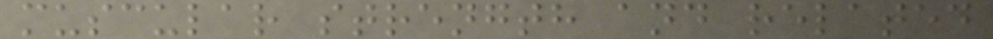muscular strength and related
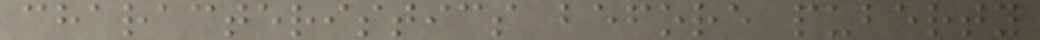characteristics before puberty
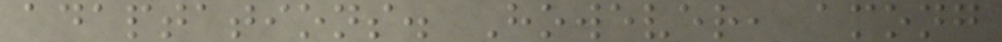adaptations. However, among
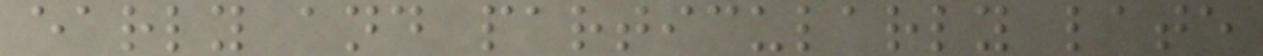early and particularly late
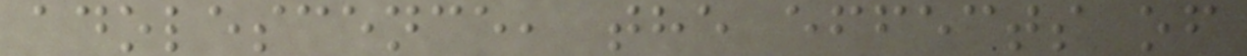adolescence, the effects of
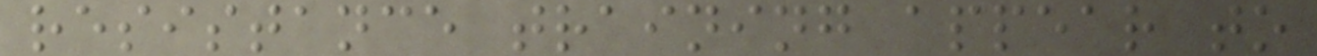resistance training appear to
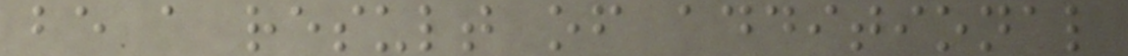be a result of additional
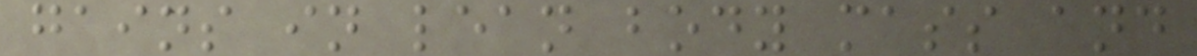gains in lean body mass and
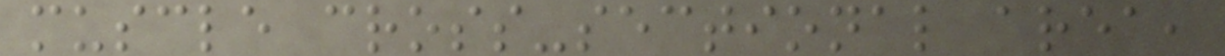muscle cross-sectional area,
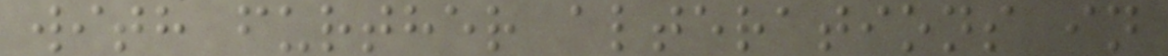with further alterations in
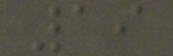19
